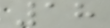18
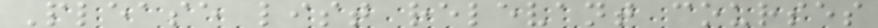Please list relevant courses
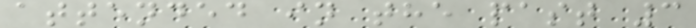attended in the past 3
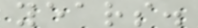years.
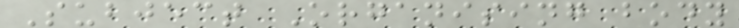Subject Organising body
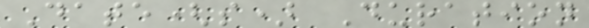Date(s) Duration
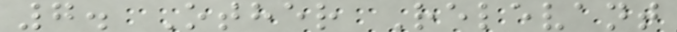7. Other Relevant
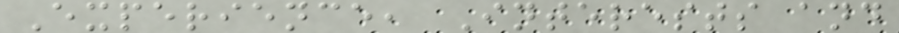Experience, Interests and
